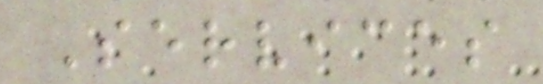Services
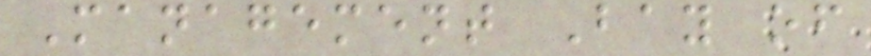Management Bay of
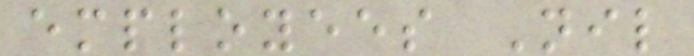employees Nil
